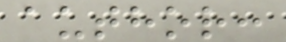author:
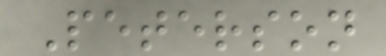Peterson
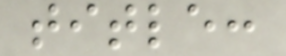title:
